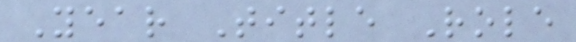Year Title Role
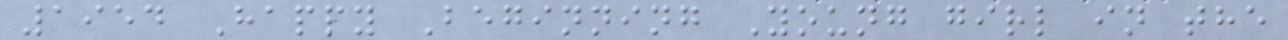1954 Happy Beginning Young girl in the
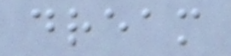dream
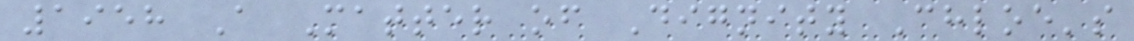1958 A Matter of Dignity Chloe's
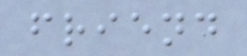friend
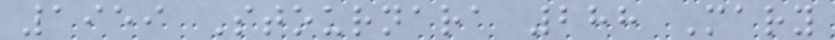1959 Stournara 288 Mary
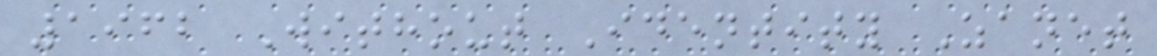1962 Without Identity Zanet
